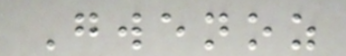Gwenoz
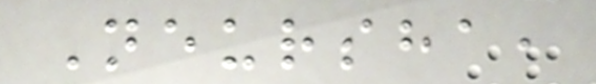Neursha,
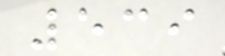539
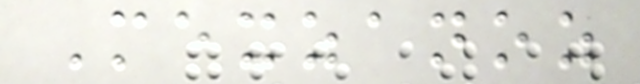Mexzanoz
